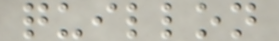quillon
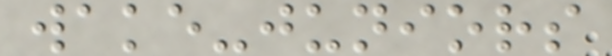wake-juniors
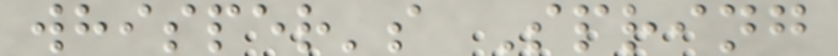whisper's Spring
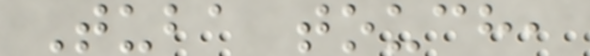Tuba touch,
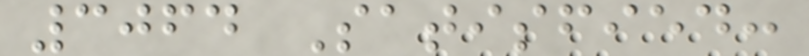3064 Satisfied:
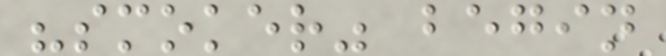"smoker" begin
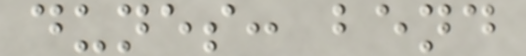dunes: bend
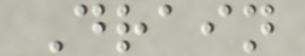Drain
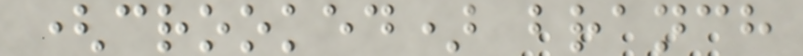(crooked) branch
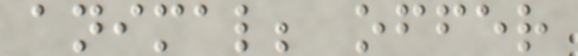animal; offer
